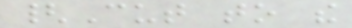{Cut to the
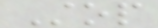Stop
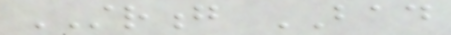STRONG BAD
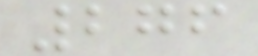276
